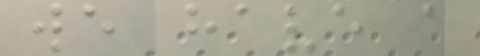we have a
